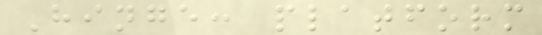Hinge: platform
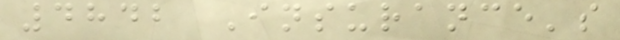4842 Insurance's
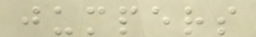jumpers
